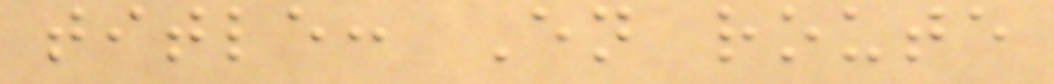title: En route
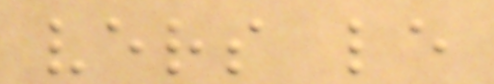vers le
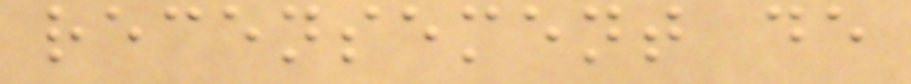recensement de
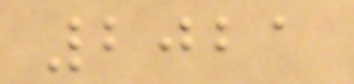2021
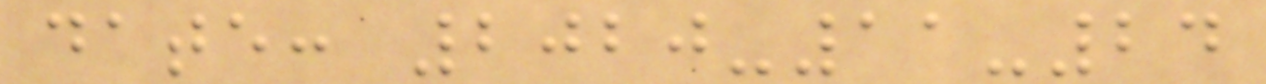date: 2020-11-24
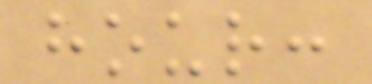hour:
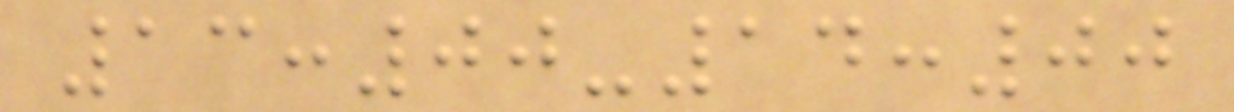13:00-14:00
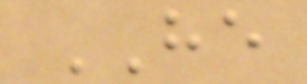HE
